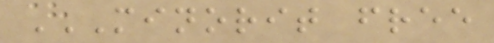MINORIT FREE
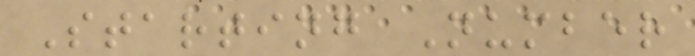Starting Number
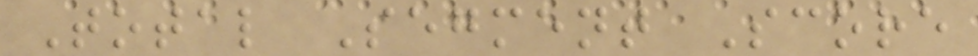Total Segment Score
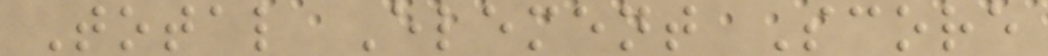Total Element Score
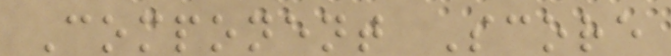Component Score
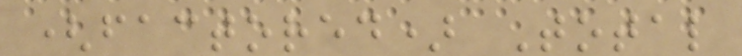(factored) Total
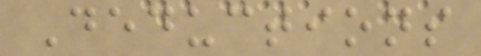Deductions
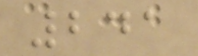241
